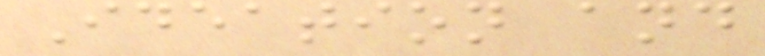Ideation and
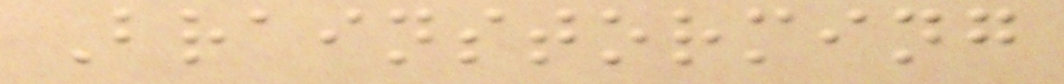Brainstorming
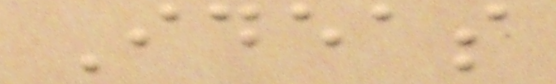Ideas
